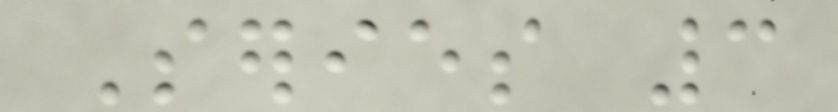Series 3
